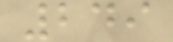249
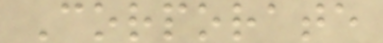Corporate
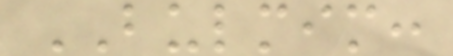BULMIM:
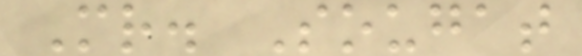Mr. Sougat
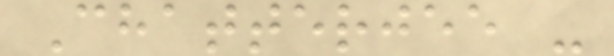Chatterjee -
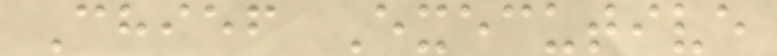Chief Executive
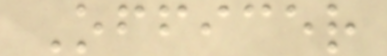Officer
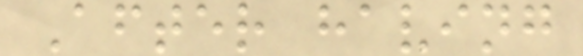After having
